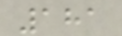181
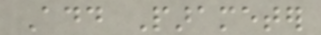Add Parameter
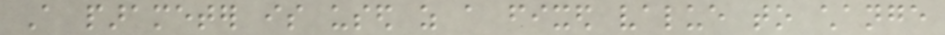A parameter is used as a fixed value to change
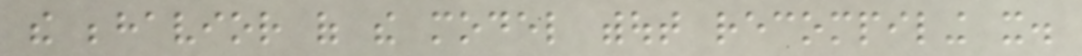the behavior of the model without recompiling it.
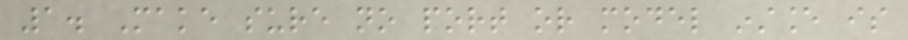1. Make sure no port or model instance is
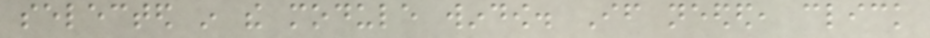selected in the module window. If needed, click
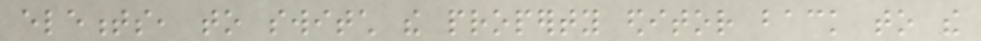elements, to switch the property editor back to the
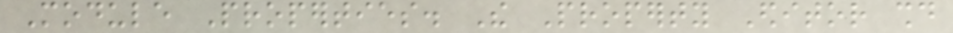Module Properties. The Property Editor should
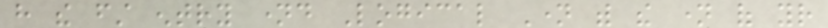have the first entry named Logical Name with the name of your
